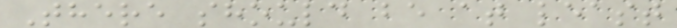There should be at least
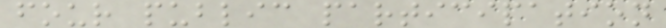four public participation
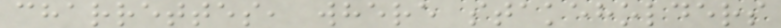charrettes, where stakeholders
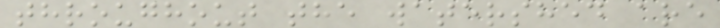throughout the watershed are
